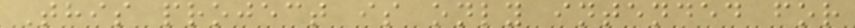This project is only intended for
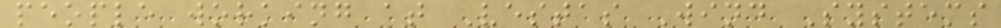people working at Vestas Wind Systems
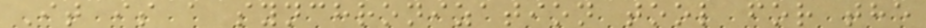It is a synchronization tool for the
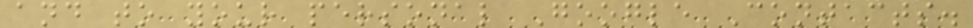and to your personal Google Contacts.
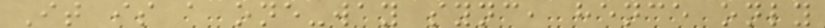It is a one-way sync, hence only
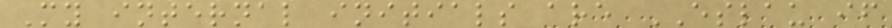My internal initials are ESLAU if
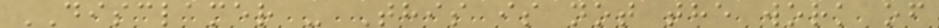DISCLAMER - This is not the work of
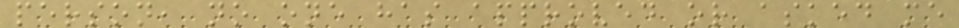person, no one has approved or asked me
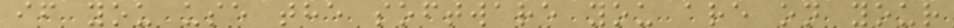if you use the software you are on your
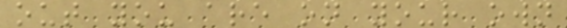out you are on your own
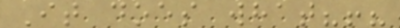It does what?!?
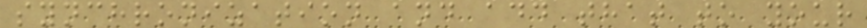synchronization and add that to your
